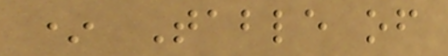* Table of
